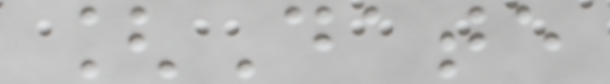[Date
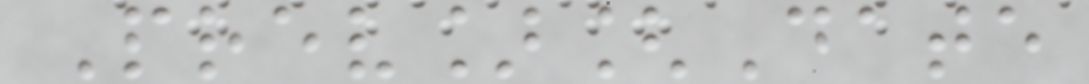Prev][Date
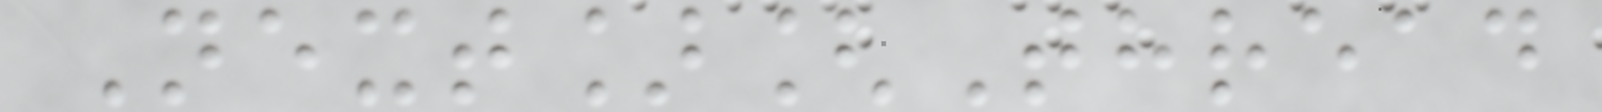Next][Thread
